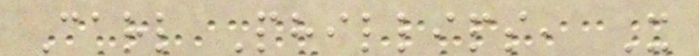Carl Phillips, X
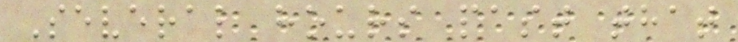Several hours past that
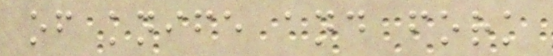of knife and fork
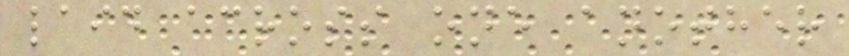laid across one another
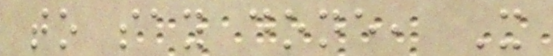to say done, X
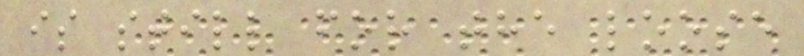is still for the loose
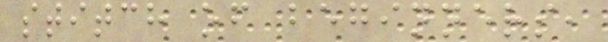stitch of beginners,
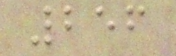256
